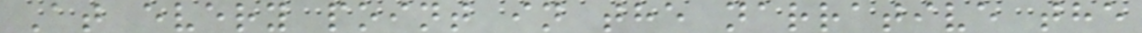At every point in the narrative the
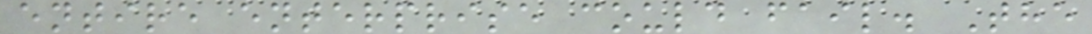entire enterprise could fail. The
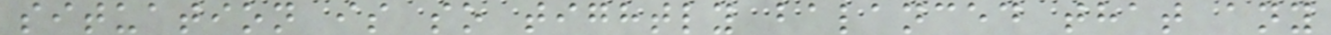situation is so tightly balanced that any
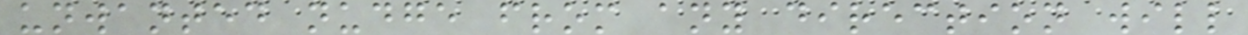unwanted nudge from any direction will
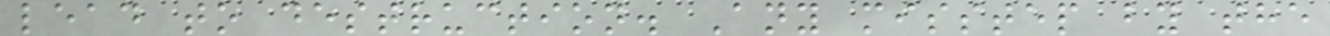lead to destruction. Any misstep by the
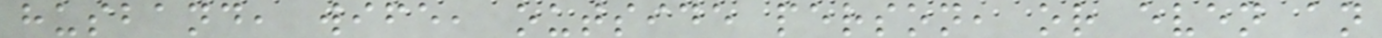husband, wife, outside person, or even an
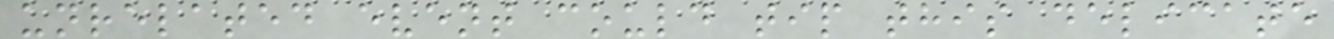unrelated event could tip this delicate
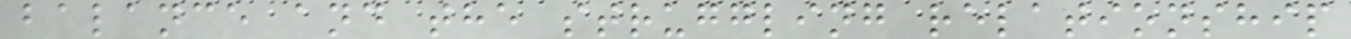balance and the struggling relationship
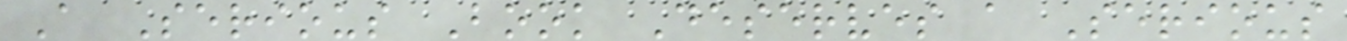A Serious Book Deserves a Serious
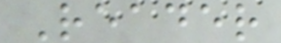Reader
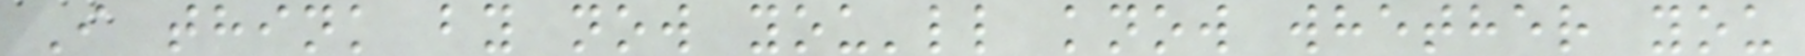I think by now you'll know whether you
